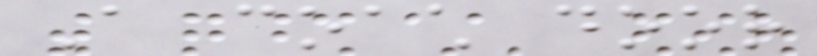A coach door
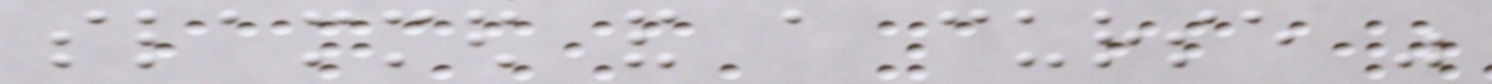slammed and a curse was
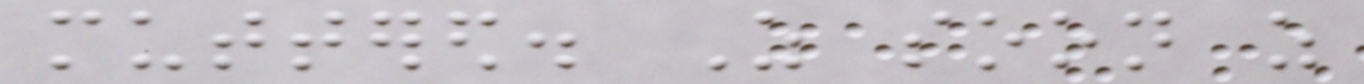muttered. As soon as
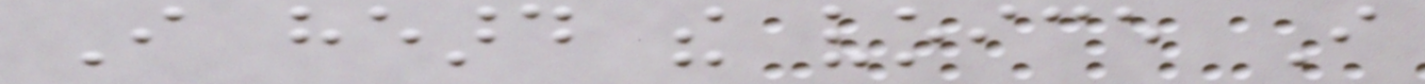I heard the voice I
